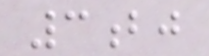3bj
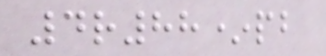4r88*pb
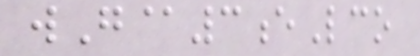wG@3eLco
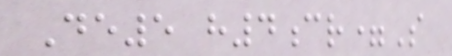De5 h4cr=S
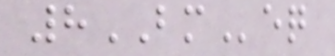8BMeq
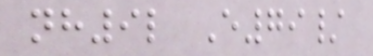nh9l E79/
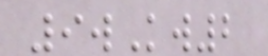9wKw2
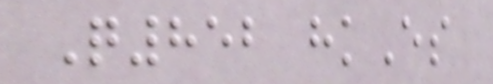Q852 hkEs
